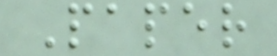Paper
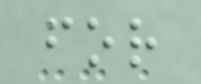for
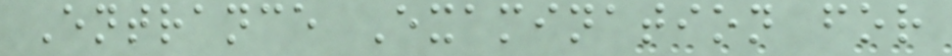Entrance Examination for
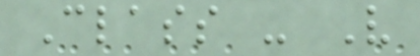Class - V
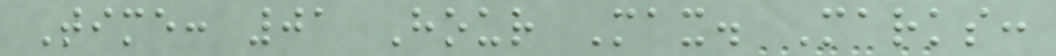Time: 01 Hour Max. Marks:
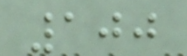100
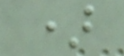)
